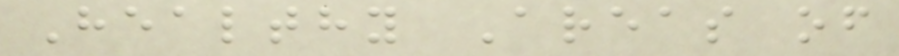Healthy Areas of
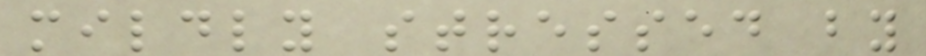mildly stressed by
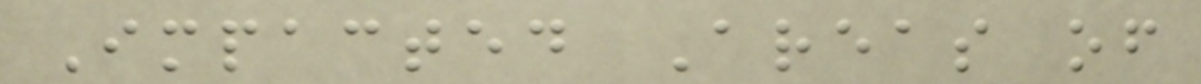Impacted Areas of
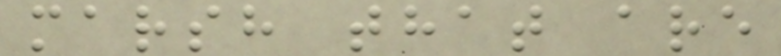marsh that are
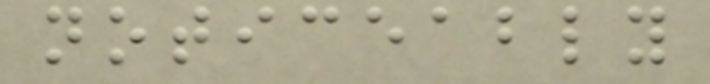noticeably
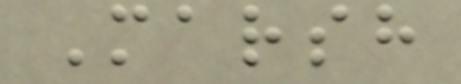Marsh
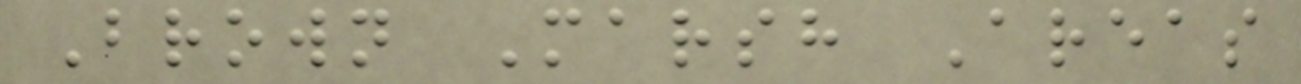Brown Marsh Areas
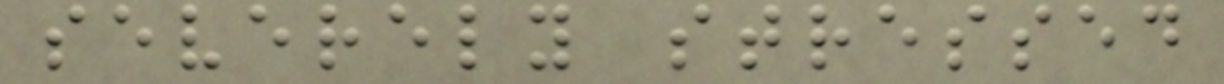severely stressed
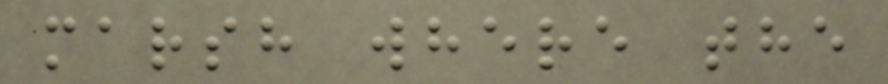marsh where the
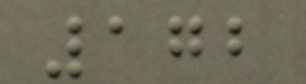172
